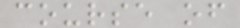course of
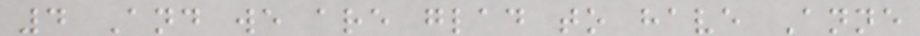4 And we are glad to have Anne
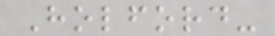Holford-
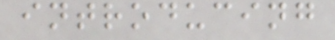introducing
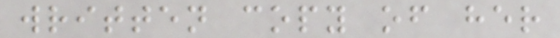written copy of her
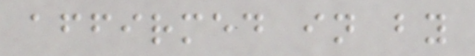affirmed in by
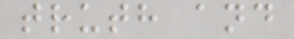truth and
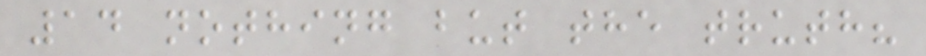14 nothing but the truth?
